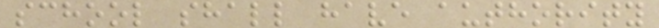school shall have authority
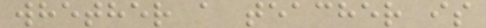whether a teacher is
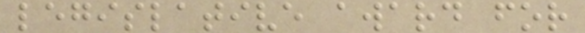legislative award for
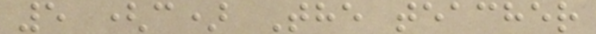5 (c) The teacher
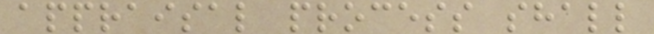appraisal process shall
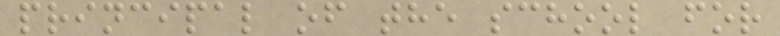principal of the school for
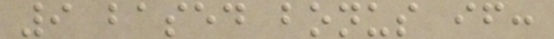9 based bonus if:
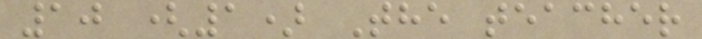10 (1) The teacher
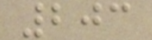203
